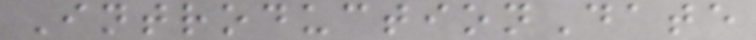IntroductionDate
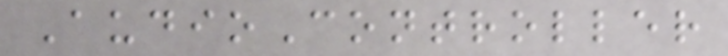AudioController
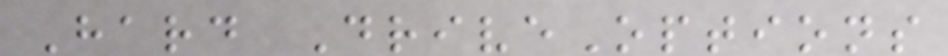Hard DriveOptions
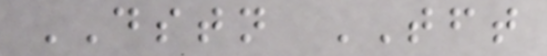DSTN TFT
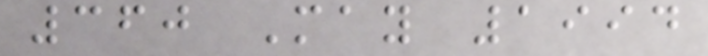360 May 1994
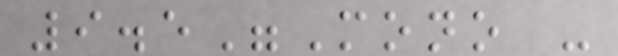9.5"Mono -
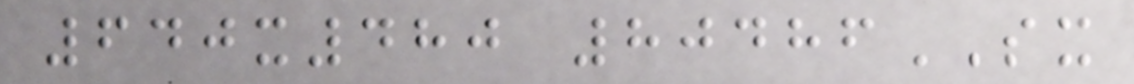640x480 80486SX
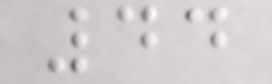44
